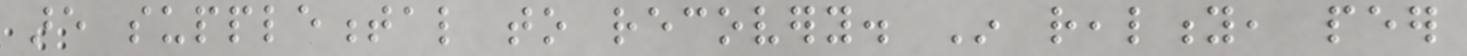are supplemental to recovery. In reality, peer
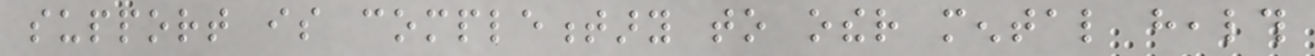support is complementary to other mental health
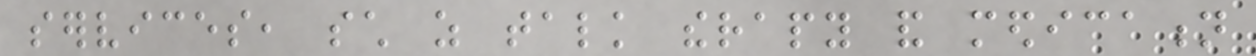services, such as talk therapy and medication
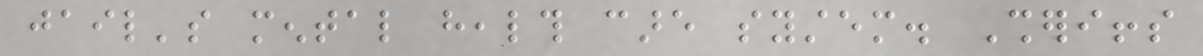jail's mental health care system. Sheriffs
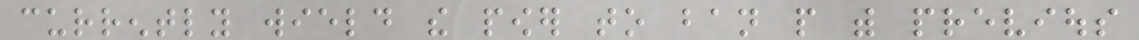currently wield the power to ban people with previous
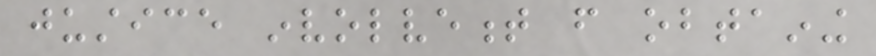justice involvement from obtaining
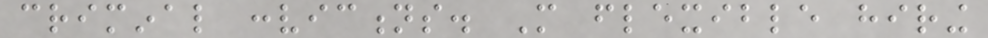criminal convictions. More flexible hiring
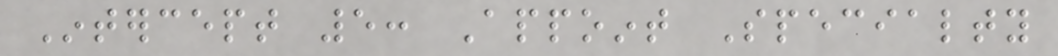Intercept 5: Appoint Specialty
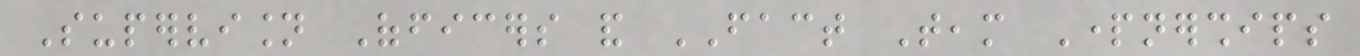Supervision Officers and FACT Team Partnerships
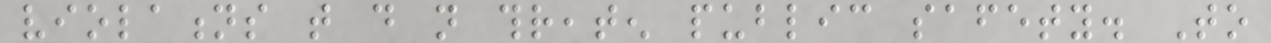violations that do not threaten public safety. To
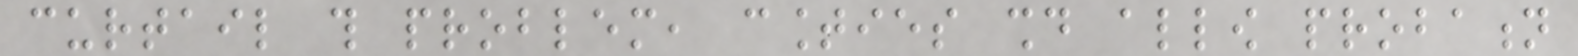curtail this problem, counties should allow probation
